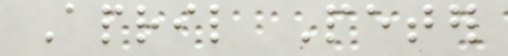April Peter
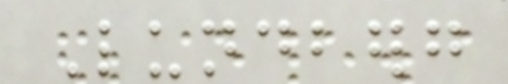Lundberg
